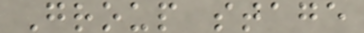Group stage
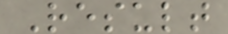Result
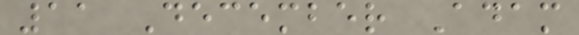11 December Adam
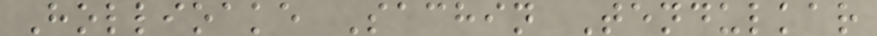Hollioake Sachin Tendulkar
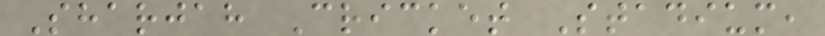Sharjah Cricket Stadium,
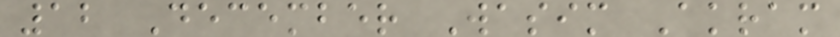12 December Wasim Akram
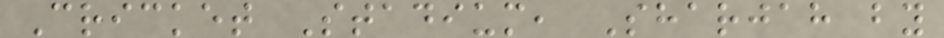Cricket Stadium, Sharjah by
